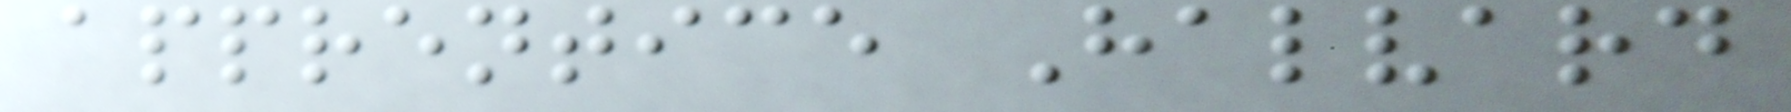apprentice Halvard
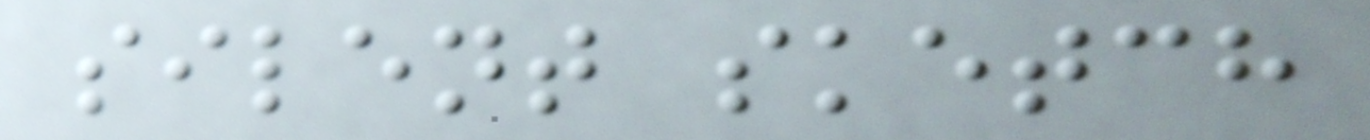silent sketch
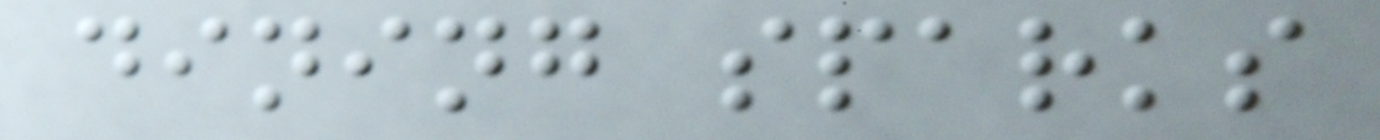dining sparks
